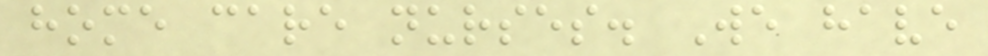home care nurses. We have
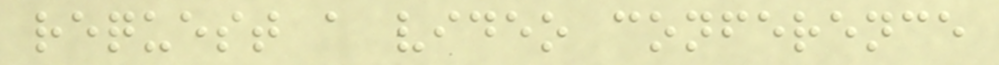request a video conference
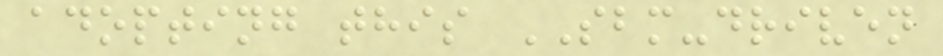adopting this SBM-driven
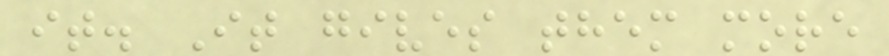it. It gives them more
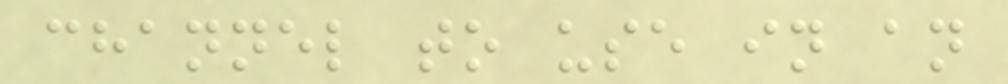channel to use in an
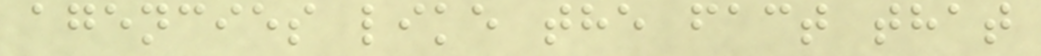agencies like the fact that
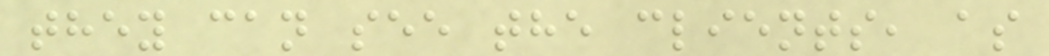they can see the clients, as
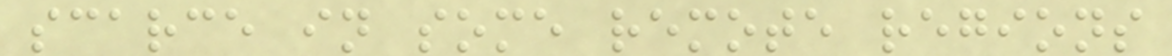scarce in some remote regions
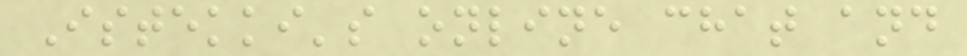Istekki's online chat and
